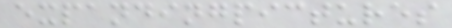expandingpictures
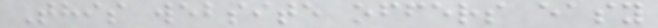This website offers easy
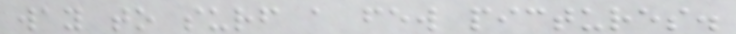way to surf a few pictures.
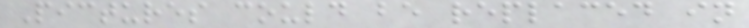Pictures could be replaced in
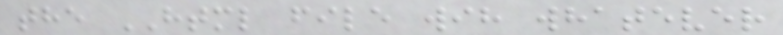the HTML file wih whatever
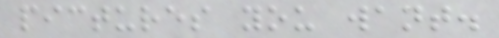pictures you want.
